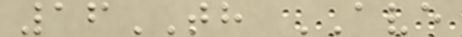16TH AVE
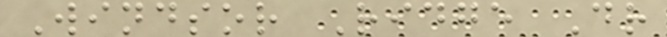Windsor Ridge Dr
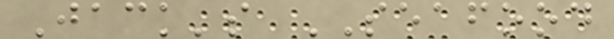Jack's SEAFOOD
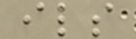ils
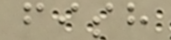fish
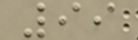99
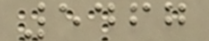5467
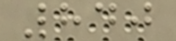840
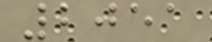2051
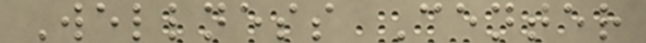Wellness Center
